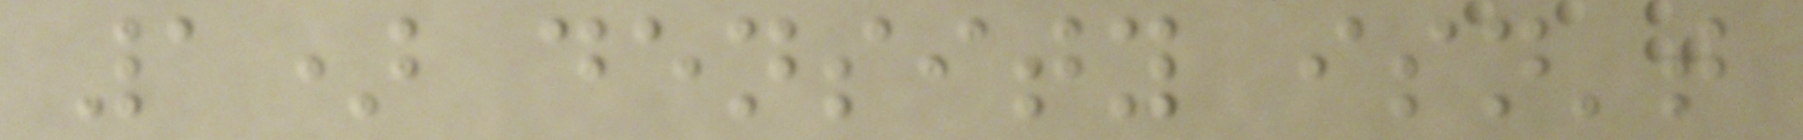1) density isn't
